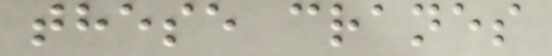these cranes
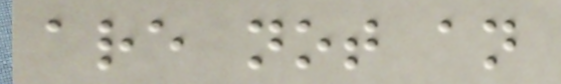are not an
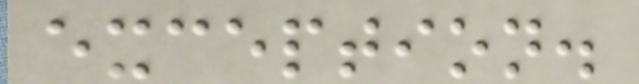exception.
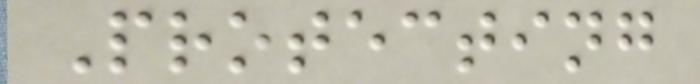Protecting
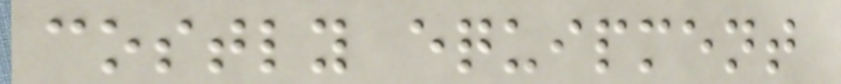costly equipment
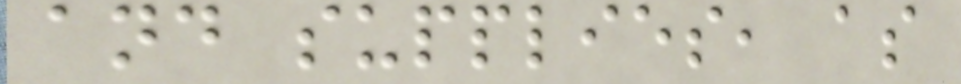and supplies, as
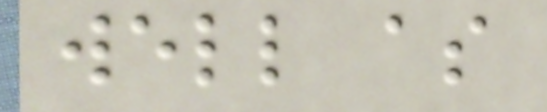well as
